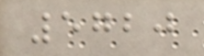5720
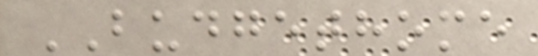BUDGETHOME
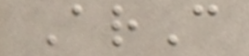ArC
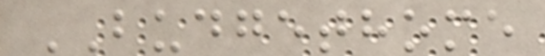BUDGETHOME
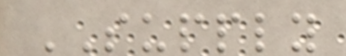SUPPLY
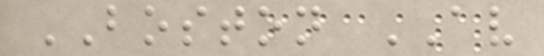BOSTON AV
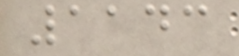1143
